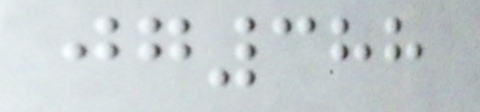jg388
